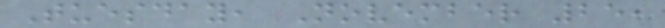Tuesday, November 25,
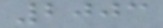2003
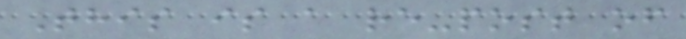This is a re-post of
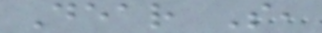Dear S,
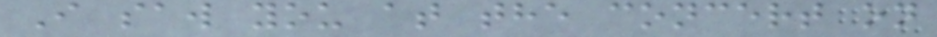I saw you at the concert on
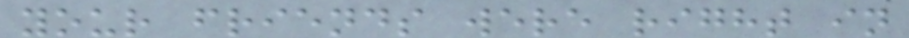your friends were right in
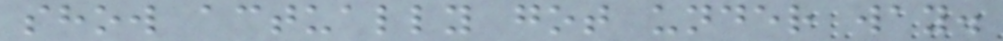show actually got under way.
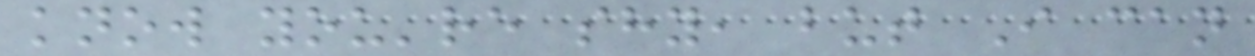know you're shy, but I can
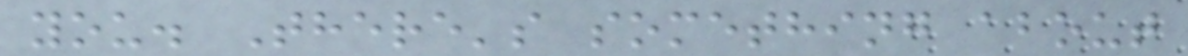you. There's something about
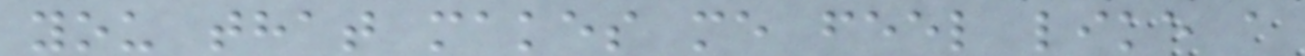you that makes me feel like a
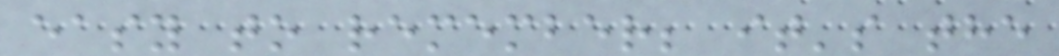easy to remember; it's the
